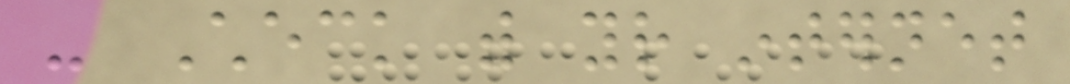- Check with your internet
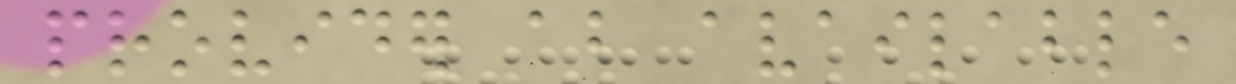provider about available
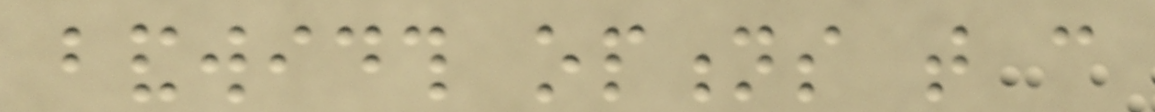bandwidth options that can
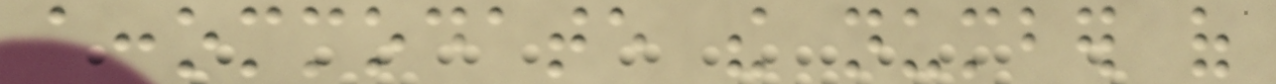accommodate the number of
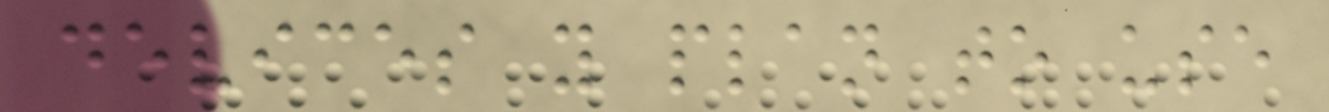devices you plan to use
